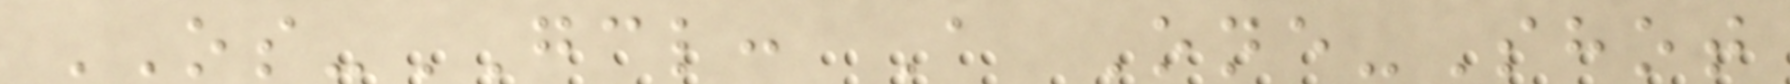OS-GCL: A One-Shot
